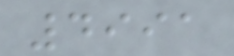4991
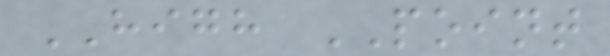HIGH POINT
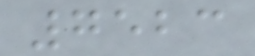7523
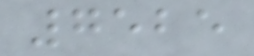7525
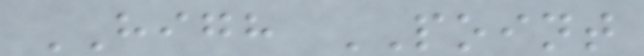HIGH POINT
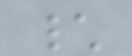\
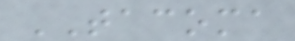TACOMA
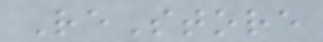ReStore
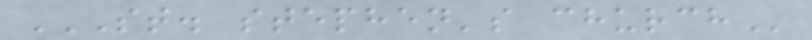ST. STEPHEN'S CHURCH
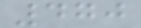470
